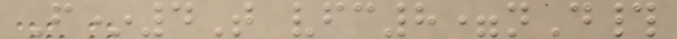F*4T vfc8=nD#
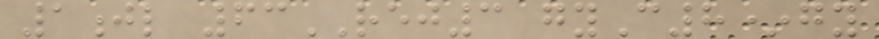1jl 63REJ3 gyC8*gy
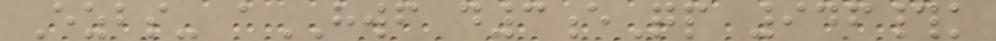Ezbs- aHWF d3eQp 946#k
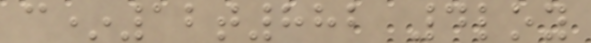c*12t882 4loy
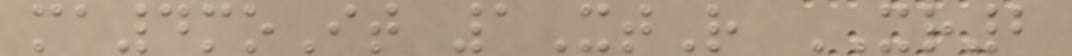ma4moIt 1XtR XR2
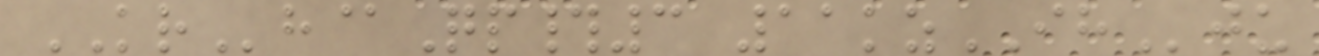KRh@Qp#3 11kzIHju
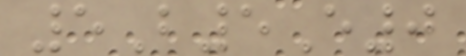5B5E0
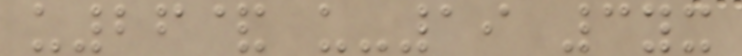u26& u-19 3yx
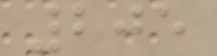205
